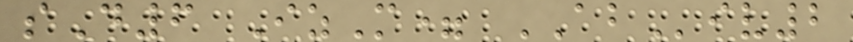sD6 IzM= ABiv2
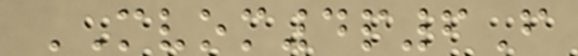MVOM4p6F
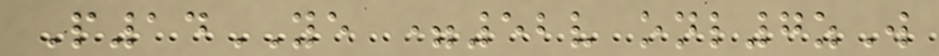P14YE =52v onl7zW
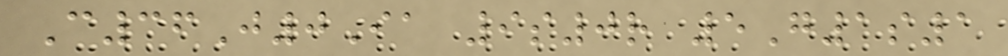C36J0Ia 9s0r 5G1s1
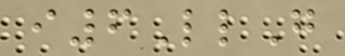i6LlG
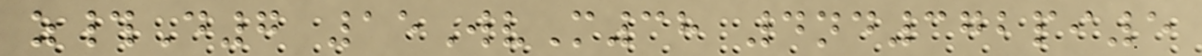z#D7 15WvM38 4nd372pi5
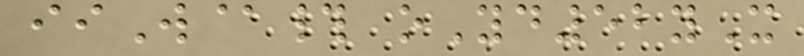iiW@# oYd52yX
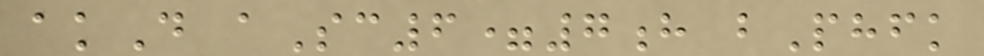akD aSc6=7h bPhfk
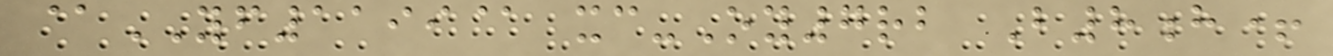@YF1199@ xc-Oy7rb B8h+
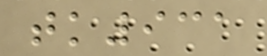tk931
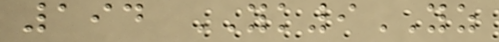194 YK9YZ
